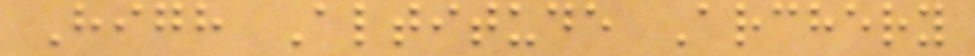High Altitude Archery
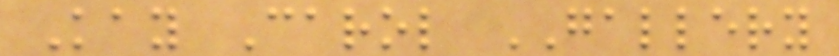Kay Carol GALLERY
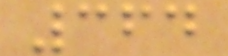364
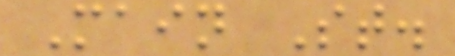Main St.
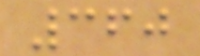360
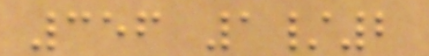356 1/2
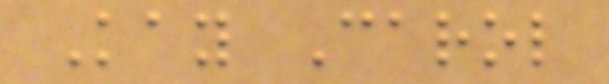Kay Carol
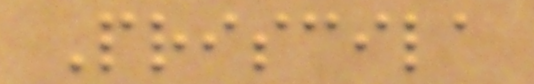Priscila
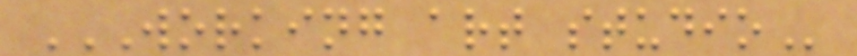WORKING ART STUDIO
